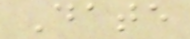Date
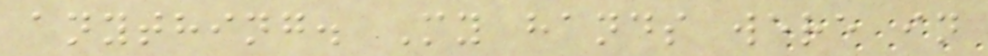anything. My hands were in
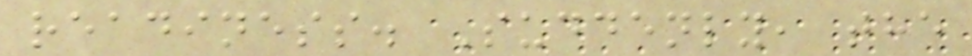readiness. Suddenly, the
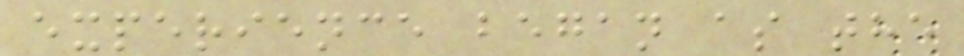experience began as the
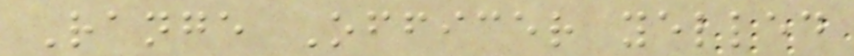Range Officer yelled
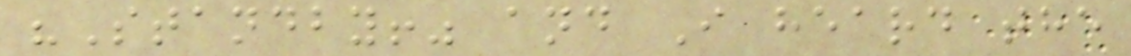"Standby!" and I heard the
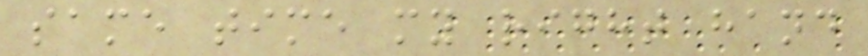same time my right hand
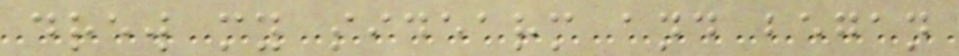drew my sidearm and began
